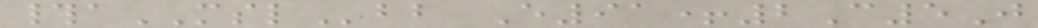#aMSLbb E91+2C5J
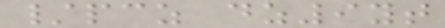/pcz dz9yt
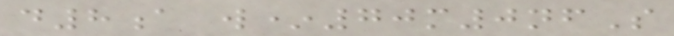d8a w*70m0nfS
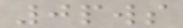0pws
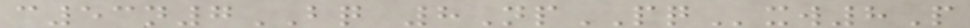c53n7BQ 8NpPQxw8P
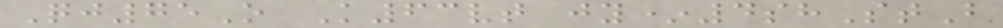Qj75O K63vt jy*4shStB
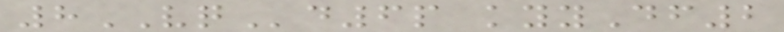8VQd6p kyyDf2
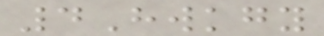4Hwkgy
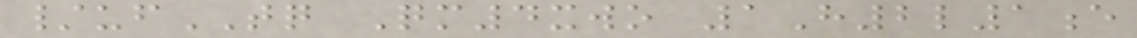/ufTQ Qm4xwo 1H2l1e
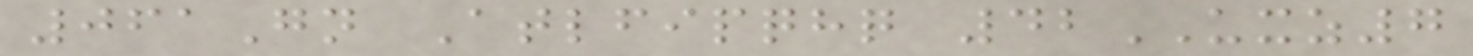061Gn Atlfipqhq 42UXZ7
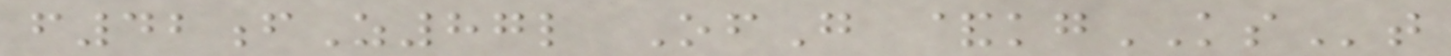f42fZ87l OfG &kgKSt
